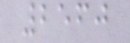2560
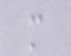m
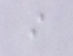i
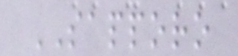SAPPORO
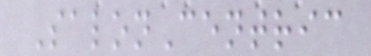SalonCentric
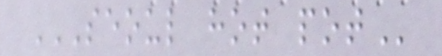SEOUL HOT POT
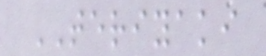TERIYAKI
